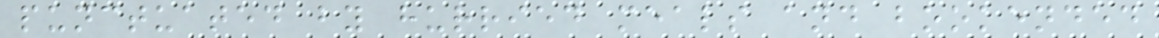punctuated by hurried meals and bookended
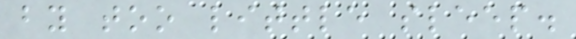by too little sleep.
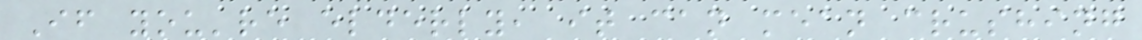If you're elderly, it can mean crushing
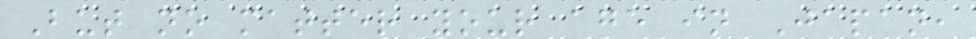But no matter your age in Japan,
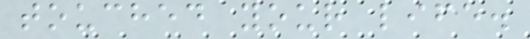touched your life.
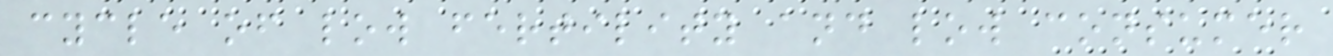cycle of low fertility and low consumer
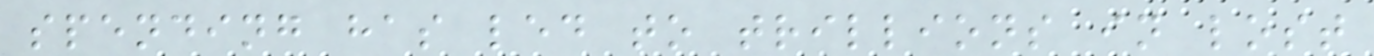spending has led to trillions in lost
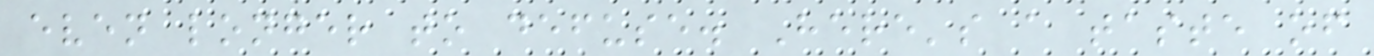even longer to defuse. Here's a taste of
